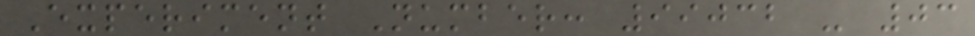Experiment Number: 99032 - 03
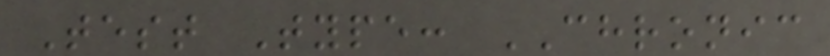Test Type: CHRONIC
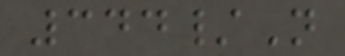344/N
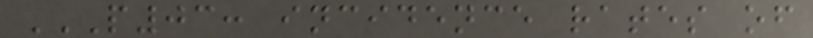P03: INCIDENCE RATES OF
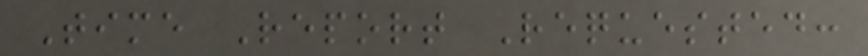Time Report Requested:
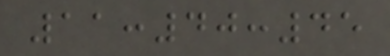11:40:45
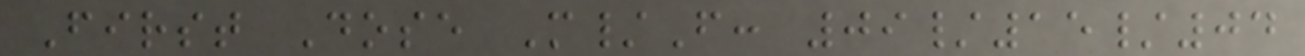First Dose M/F: 09/15/04
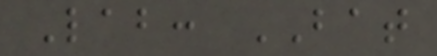Lab: BAT
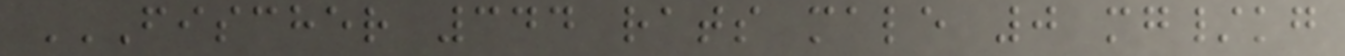FISCHER 344 RATS MALE 0 MG/KG
